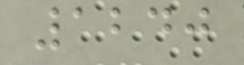1240
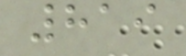819
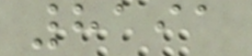8191
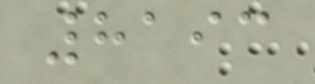8193
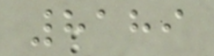8189
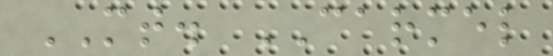MT. CARMEL
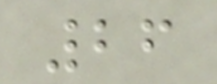26
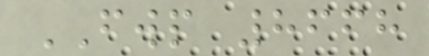FWP 8668
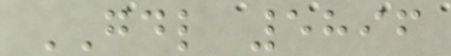GDL 5896
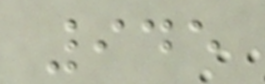945
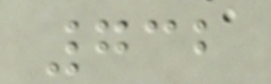732
